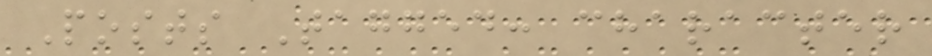Posts Tagged: character
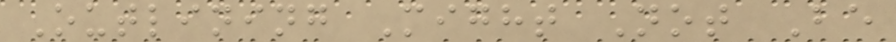Outlining Might Not Be
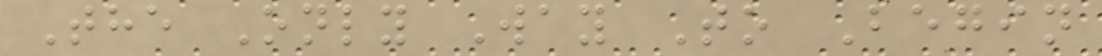The Only Way To Begin
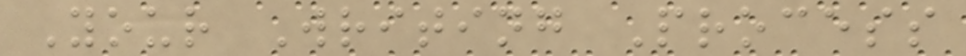Your Writing Process
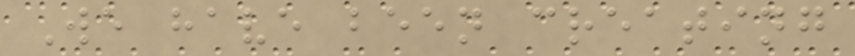We have been creating
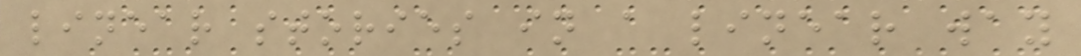linear stories in a linear way
